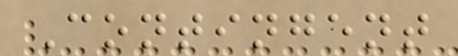Contingent
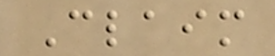Claim
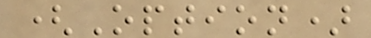(Option)
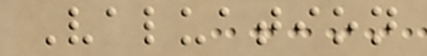Valuation
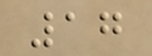17
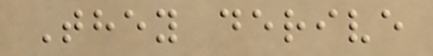They derive
